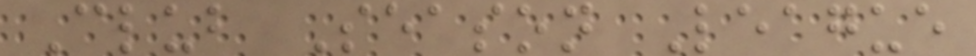Club Season League
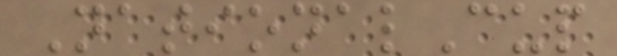NationalCup
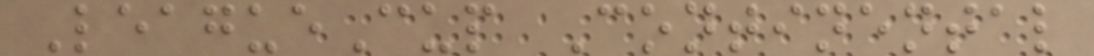LeagueCup Continental
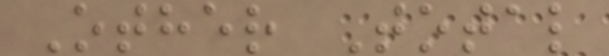Other Total
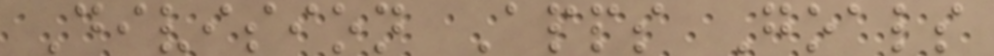Division Apps Goals
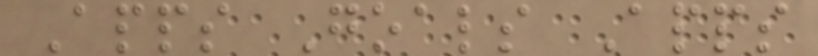Apps Goals Apps
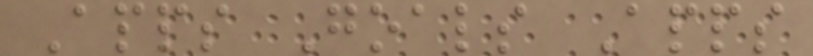Apps Goals Apps
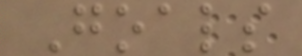Goals
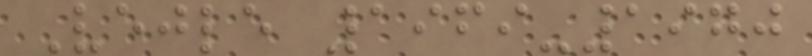Vejle 1969-1970
